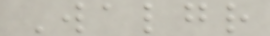Walgr
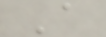A
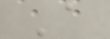A
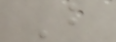B
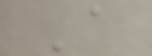A
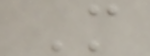M
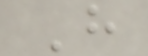H
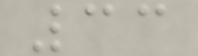33
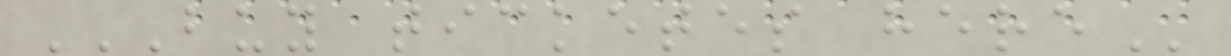BUY TICKETES HERE
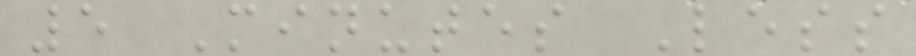5 Minutes Less
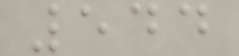544
